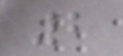2
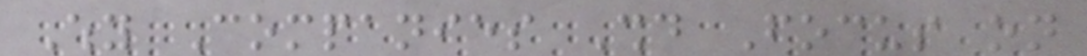Why Companies Should Focus on
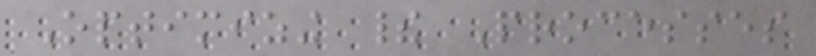Optimizing their Processes
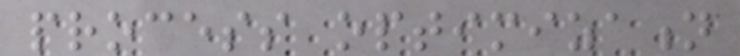process optimization
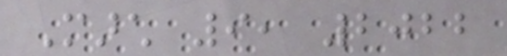March 9, 2022
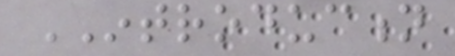INTRODUCTION
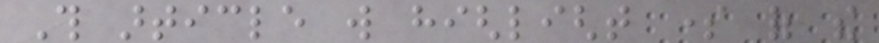This article will highlight some of the
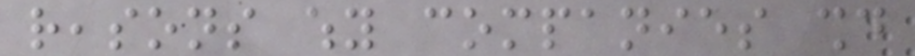reasons why companies should
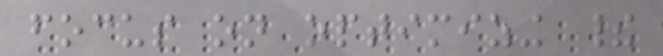focus on optimizing their
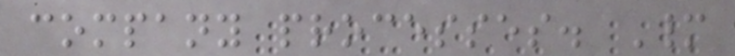company processes. Many
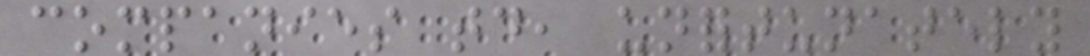companies today, unfortunately
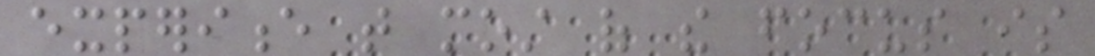experience that most of the focus is
